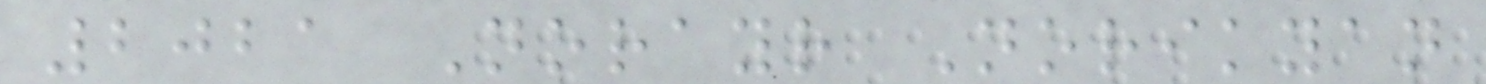2021 Norayr Norikyan
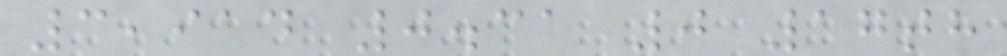3,914 0.31 0 17th
